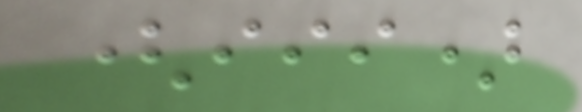(iii)
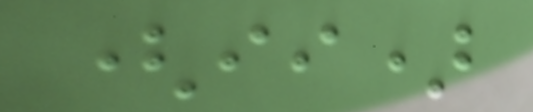(ii)
